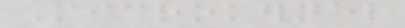Microkernel
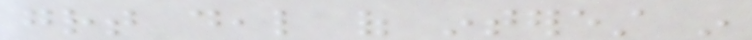great deal of interest in
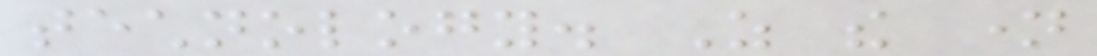technology. As the name
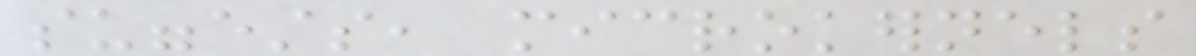suggests, microkernels
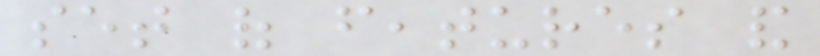set of features and
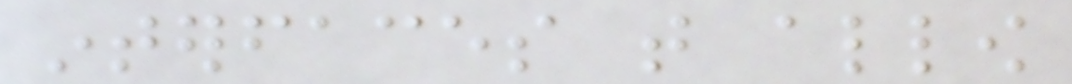interfaces that allow
